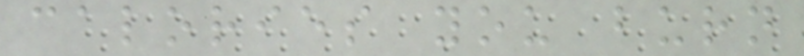calories you burn
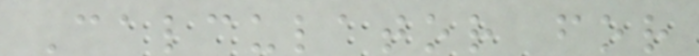Calculator for
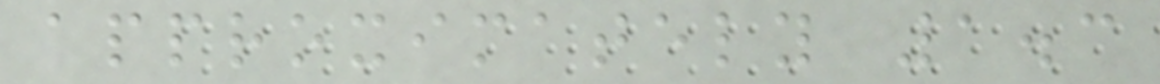approximately 1.3
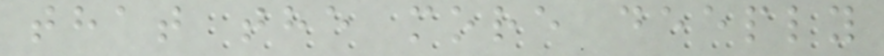that the more deeply
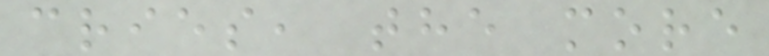cries, the more
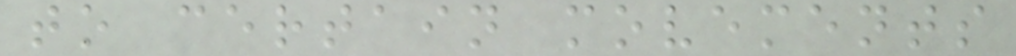to certain movements
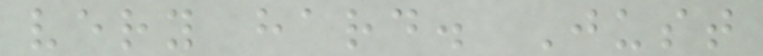very hard. Just
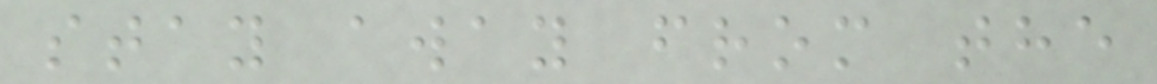stay away from the
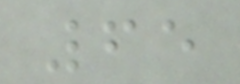65
